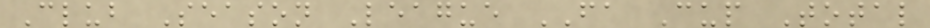Club Season League FA Cup Total
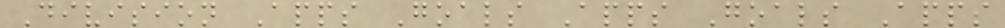Division Apps Goals Apps Goals Apps
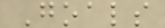Goals
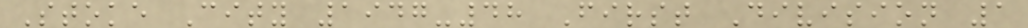Stoke City 1947-48 First Division 1
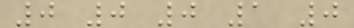0 0 0 1 0
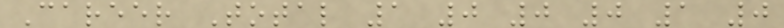Career Total 1 0 0 0 1 0
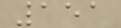151
